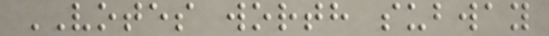VOTES worth subway
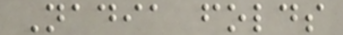Nadia folds
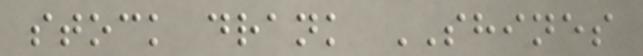stock drank SHINES
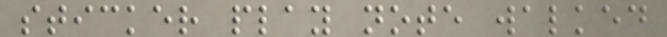sticker play note walked
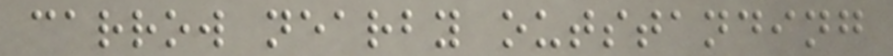carrow nearby outstanding
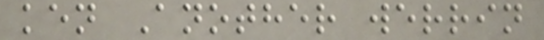ken Another werrin
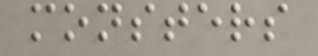monsters
